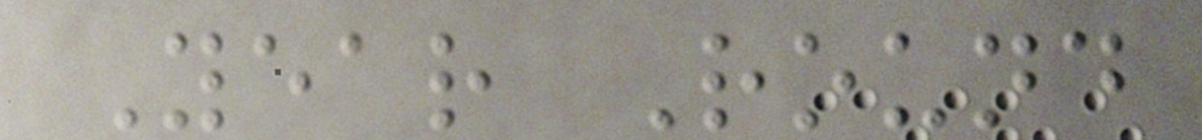Year Round
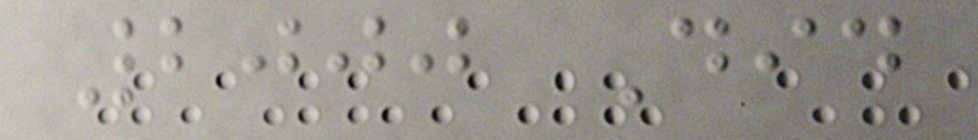2000 Did
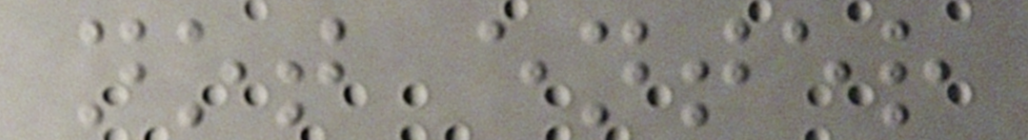not enter
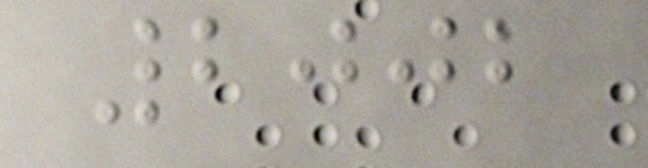2002
